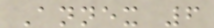Annex 6
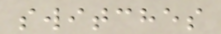switches
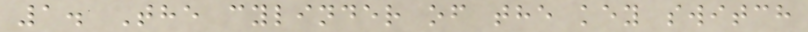1. The cylinder of the key switch
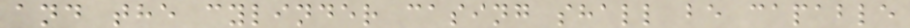and the cylinder casing shall be capable
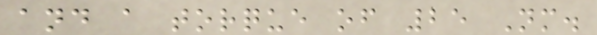and a torque of 25 Nm.
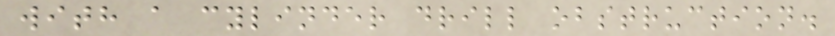with a cylinder drill obstruction.
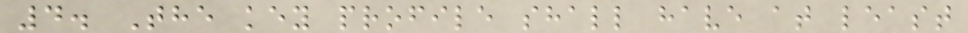4. The key profile shall have at least
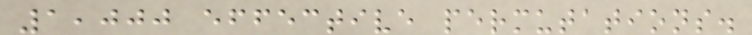1,000 effective permutations.
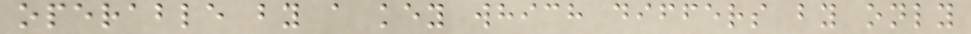operable by a key which differs by only
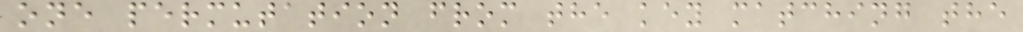one permutation from the key matching the
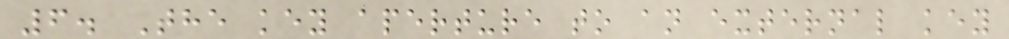6. The key aperture to an external key
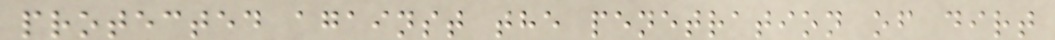protected against the penetration of dirt
